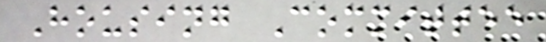Housing Committee
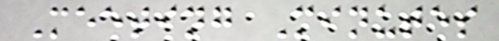Meeting Minutes
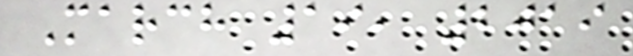March 19, 2019
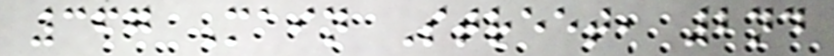367 Main Street, 2nd
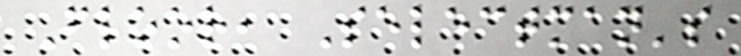Floor, Selectman's
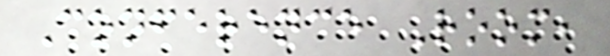Conference Room,
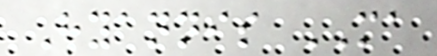Hyannis MA
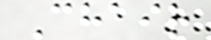Chair
